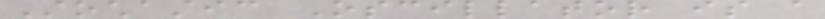Stochastic Oscillator is a
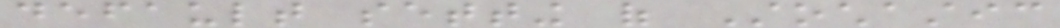default setting of Stochastic
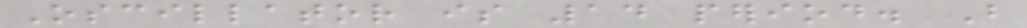Oscillator is 14 period. But
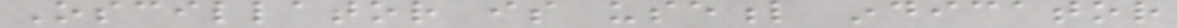Oscillator is useful indicator
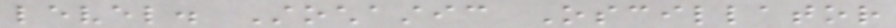level. Stochastic Oscillator
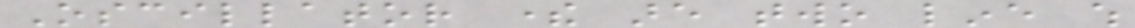Oscillator there are two line which
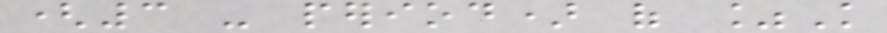(3 - period) of %K
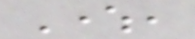Where,
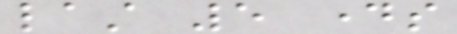last 5 days
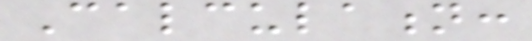Calculation:
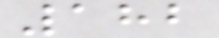182
